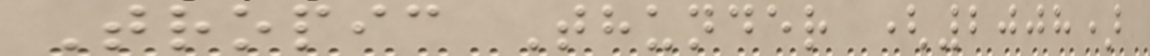Tropic Thunder (2008)
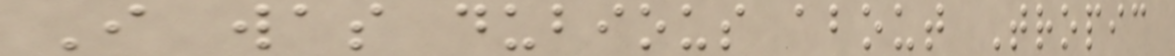I was dubious about Tropic
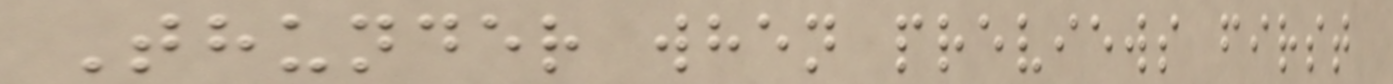Thunder when previews first
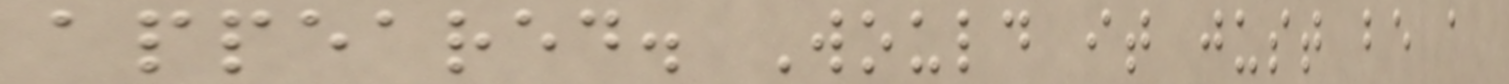appeared. Would it just be a
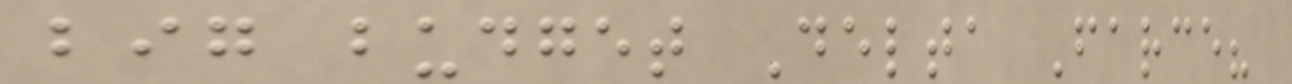big budget Delta Farce?
